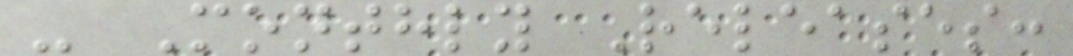- Monthly Releases:
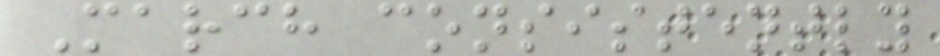March consistently
